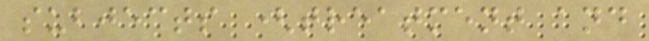subjects (treatment and
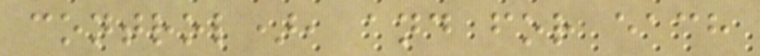control), and for each
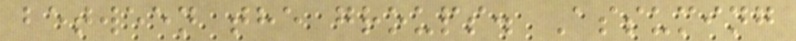between the groups. Assuming
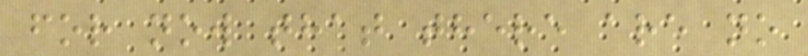for now that there are no
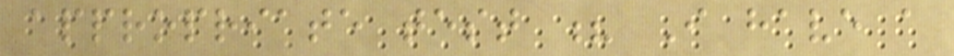appropriate test ? I have a
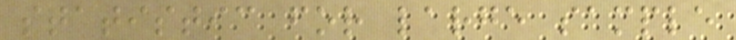statistic for large sample
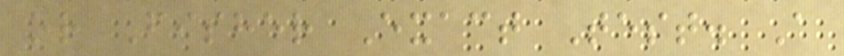or Fisher Exact Test. A
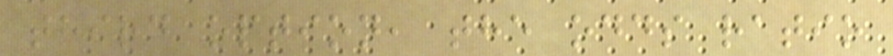third option, the odds ratio
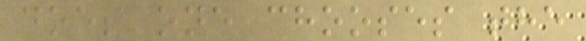does one chooses the
